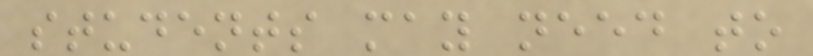students may need to
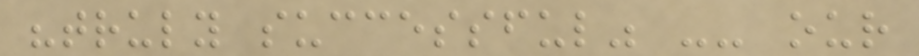"truly successful" -- our
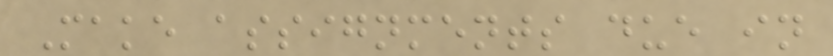Make assignments due in
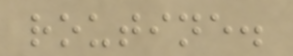routine.
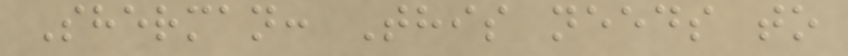Sherman: This needs to
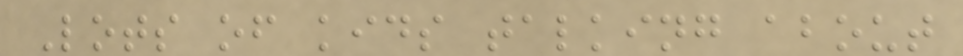Lots of kids talking about
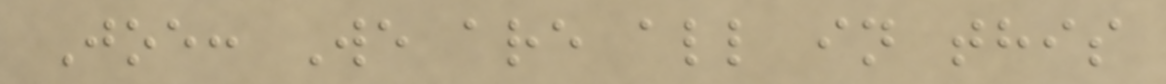Joe: We are all in this
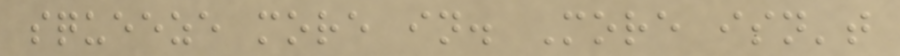squeeze more in. More isn't
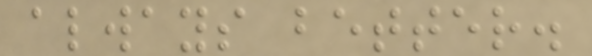always better.
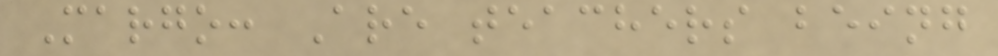Margo: Are teachers being
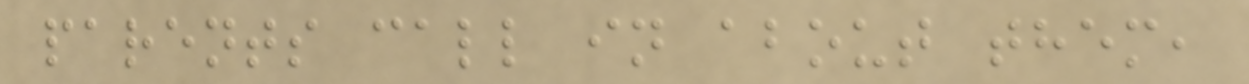parents call in about them,
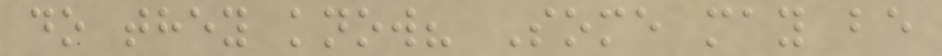do they know? Some may be
